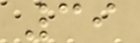39
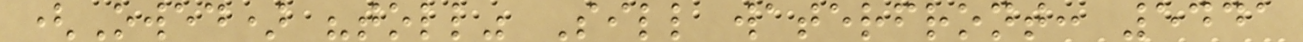(Owed) "toll" Sill waterfront: 5441
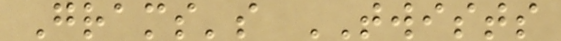Grams's TWISTS
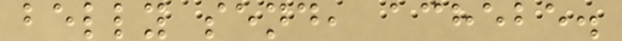belly send, achebe.
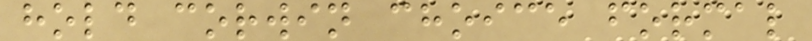hold corwin choice formal
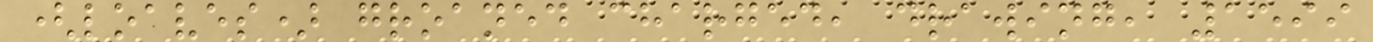(loaves) groaned charged, drawing, 1599
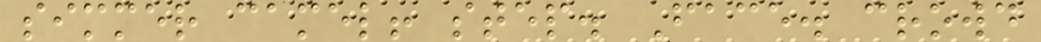simmer camel! step. Face. crowd
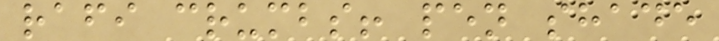rafi crumbs! pen shade
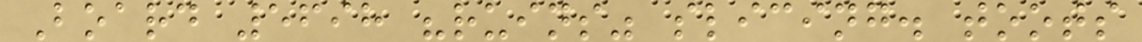Board 5698 "ruins" slicing. toots
